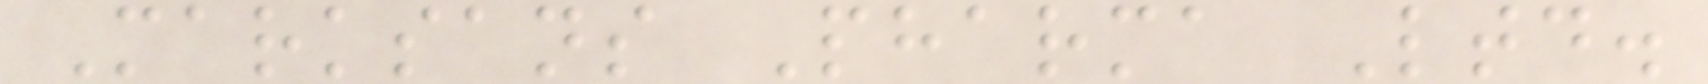Marksans Pharma Ltd.
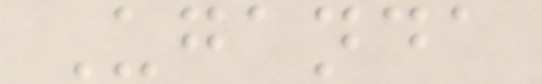Uganda
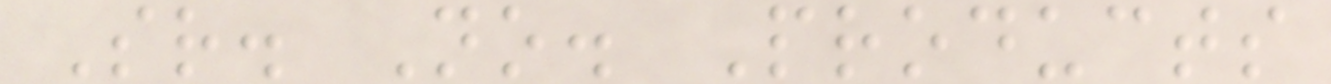Sr. No. Products
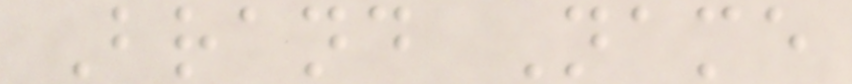Brand Name
